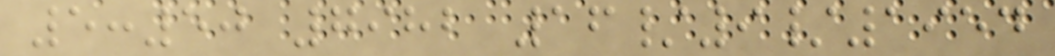5:50 7982 16/9/1954
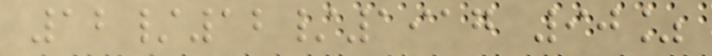12/12/1917 90%
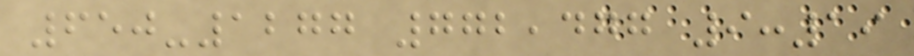650-1277 772,477 9:19
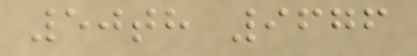50th 9676
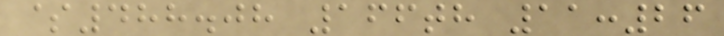$488.08 166th 11:26
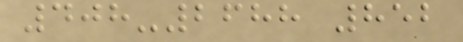408-2688 852
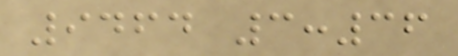9464 3:36
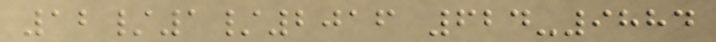12/1/2016 624-9884
